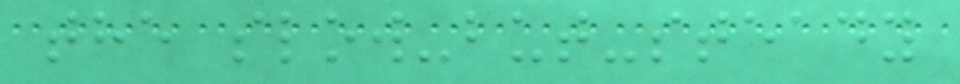the slow-but-steady
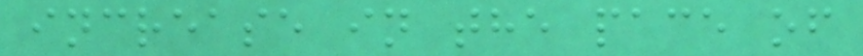increase in the pace of
